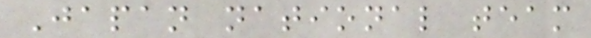Japan national team
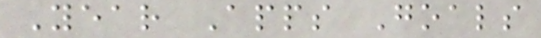Year Apps Goals
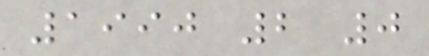1990 2 0
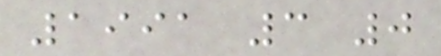1991 3 0
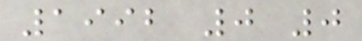1992 0 0
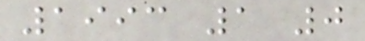1993 1 0
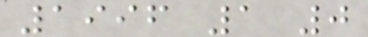1996 1 0
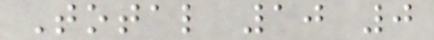Total 10 0
